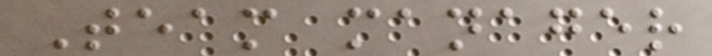Team manager
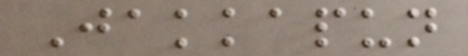Jakkapun
